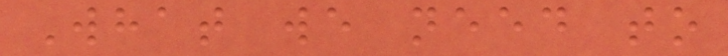What we need to
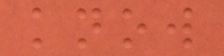know
